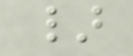}
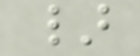}
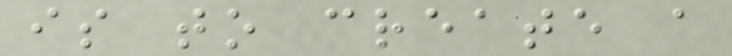is to create a
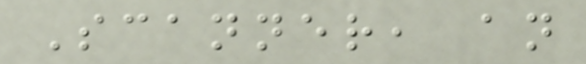Scanner, an
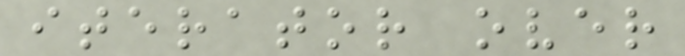iterator over
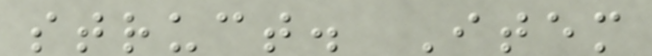struct. Item
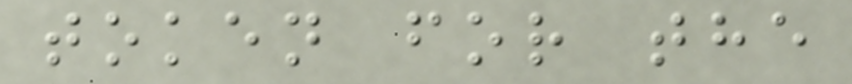token for the
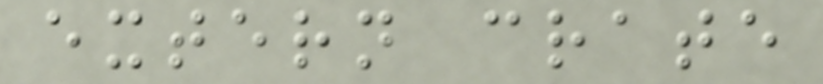extern crate
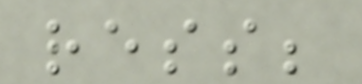ress;
